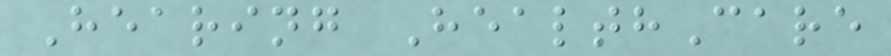Hearing HealthCare
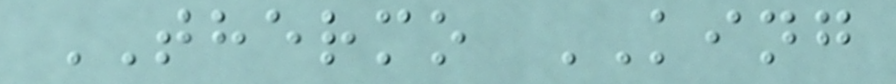THERMO KING
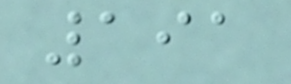191
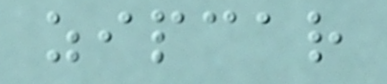zipcar
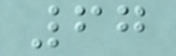67
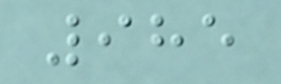985
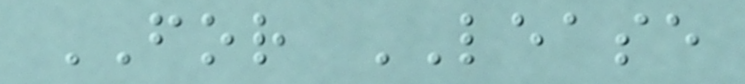FOR LEASE
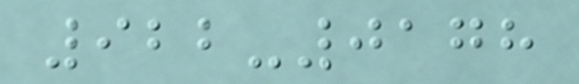922-0178
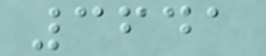3641
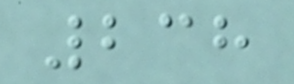238
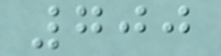700
